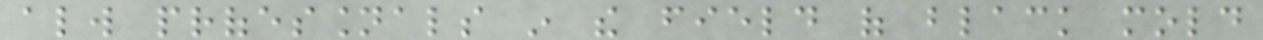always professionals in the field of black mold
